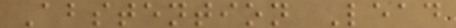Abstention Lead
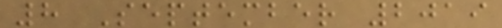8 September 2019
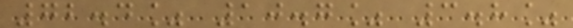72.4% 10.7% 3.8%
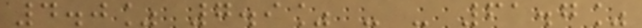4.0% 7.9% - - 61.7%
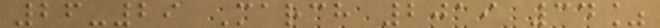26-29 March 2019 34%
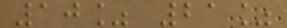10% 21%
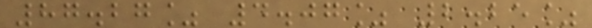87.27% 4.07% 2.25%
